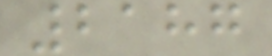2187
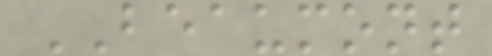BEAUMONT
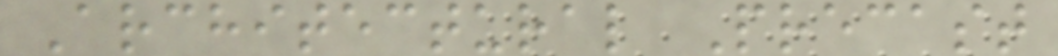Architectural Precast
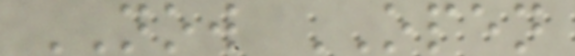NOW OPEN
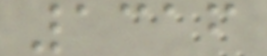1316
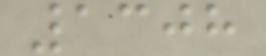1308
